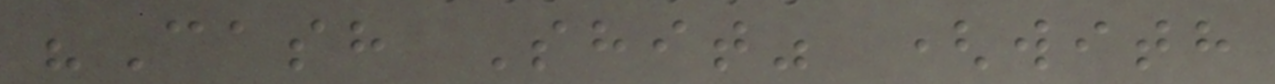"Cash Shit" (with
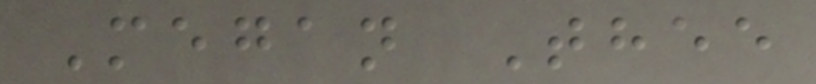Megan Thee
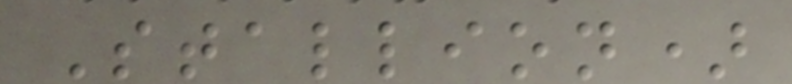Stallion)
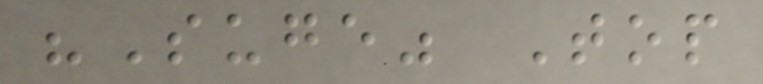"Suge" Top
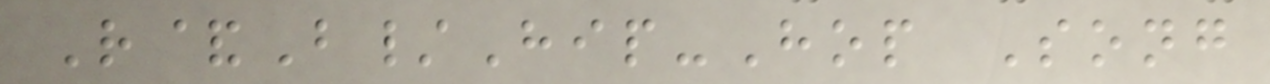R&B/Hip-Hop Song
